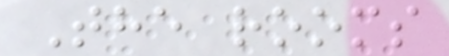The rooms
